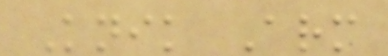Knik Arm
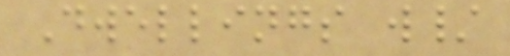Dwellings w/
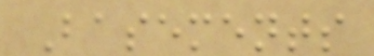Basements
